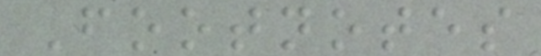Footnotes
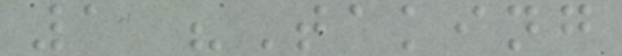1 "Taking
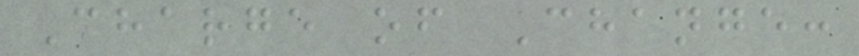Charge of Change:
